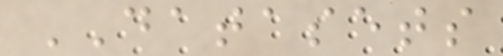DATASETS
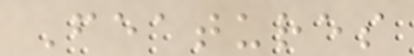Features
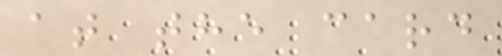at the card
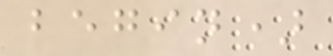begin)
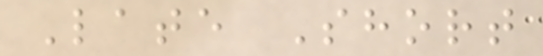Late Short
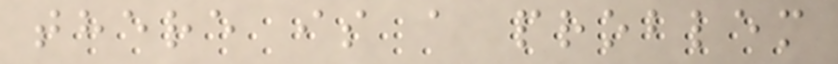there is a problem
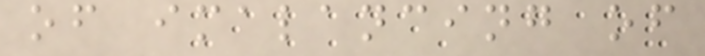of imalancing of
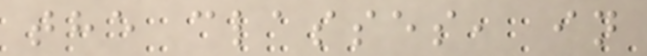the classes, in
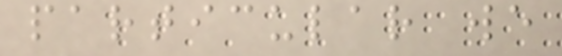particular we
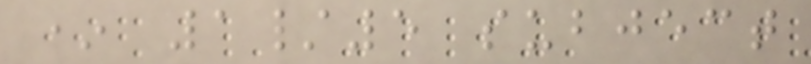* 1/5 subject
